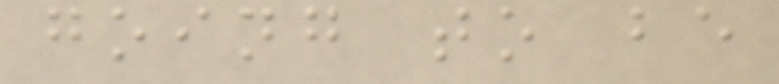going to be
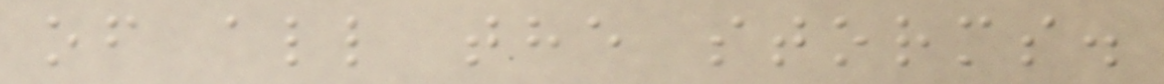of all the storms.
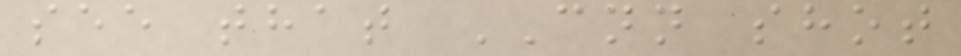see that CNN shot
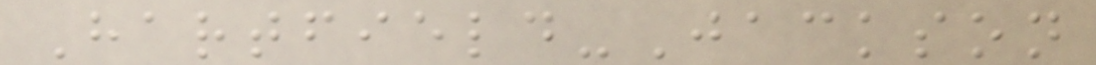Hartfield-Jackson
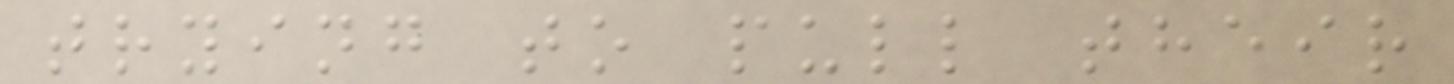trying to pull their
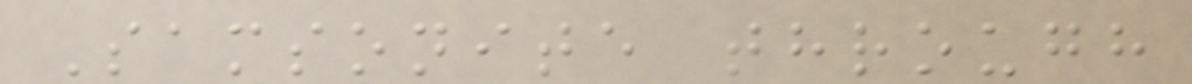Samsonite through
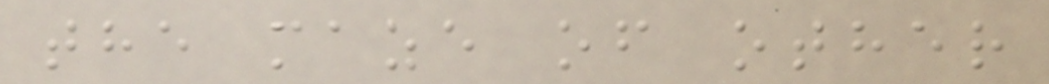the maze of other
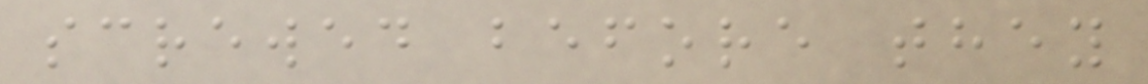screwed before they
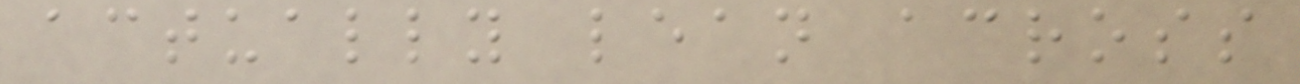actually lean across
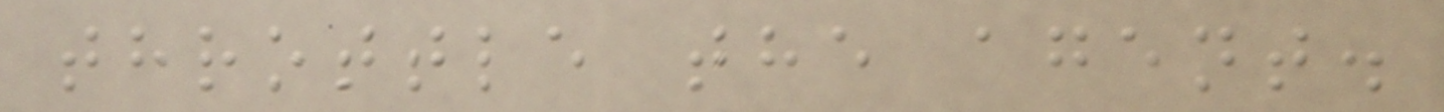throttle the agent.
